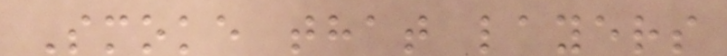Smoke that layers
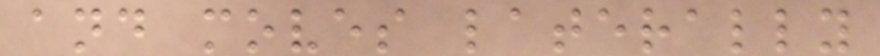and moves laterally
